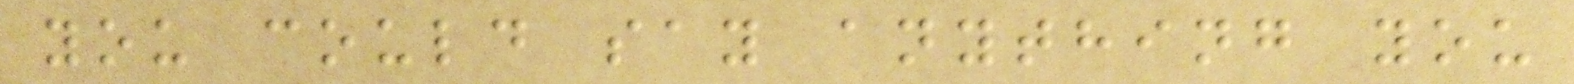you could say anything you
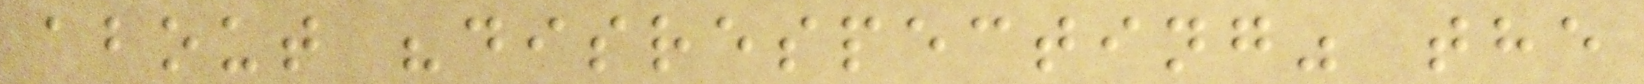about "disrespecting" the
